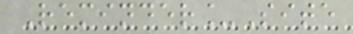Reminder_Site
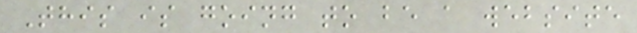This is going to be a website
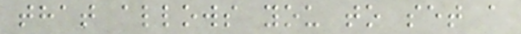that allows you to set a
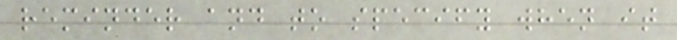reminder and to specify when it
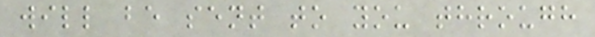will be sent to you through
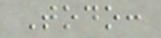Todo:
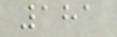181
